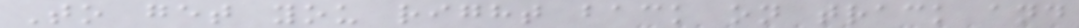To get you right back on track and
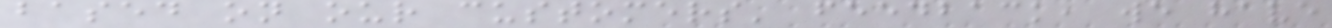based on our customers' feedback, we have
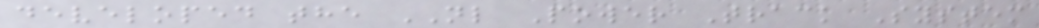developed the NL Power Track System
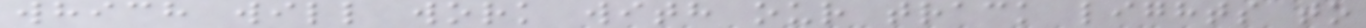which will work with our track lights to
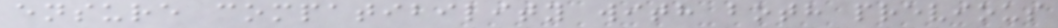ensure compatibility with both previous
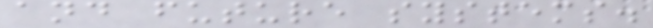and future systems.
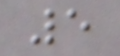5
